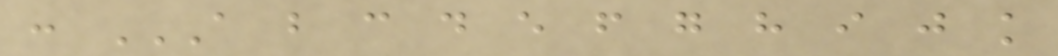: A B C D E F G H I J K
